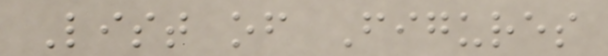List of Figures
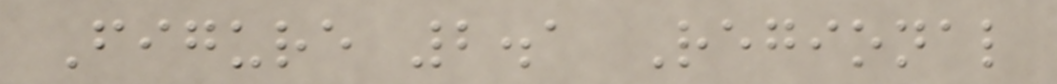Figure 2.1 Regional
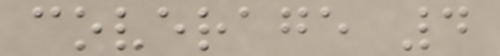coverage 4
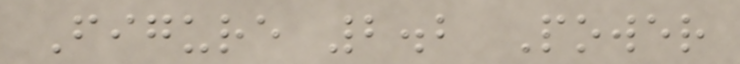Figure 2.2 Power
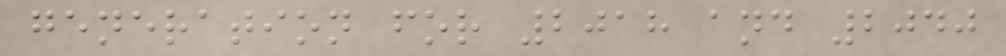generation for 2018 and 2040
